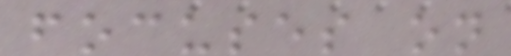focuses on
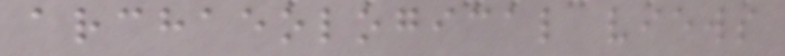archaeological views
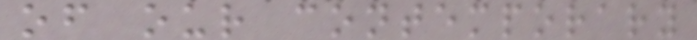of our contemporary
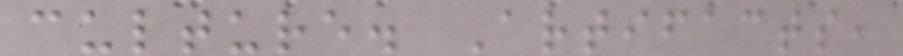culture. Artifacts,
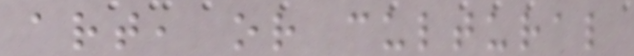art, or cultural
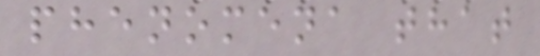phenomena that
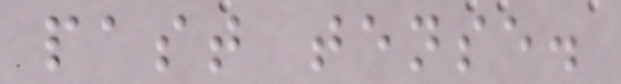past tense.
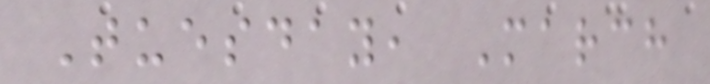Tuesday, March
